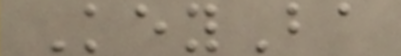KeyBa
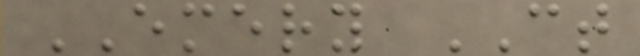EMERY CT
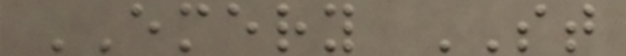EMERY ST
